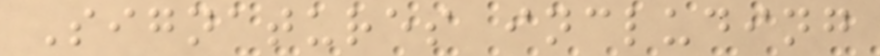Signatures including
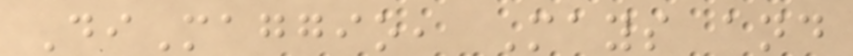DiMaggio, Mays and
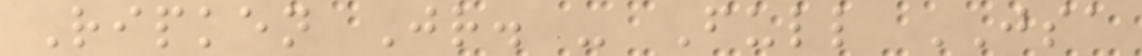Ripken Jr. - Full JSA
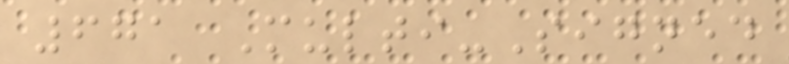671 Multi-Signed
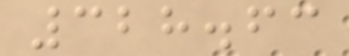328.63
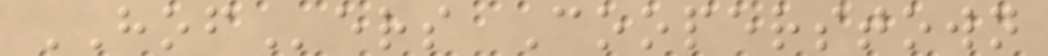HOFers Cooperstown
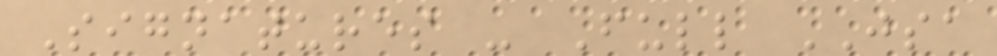Signatures - Full JSA
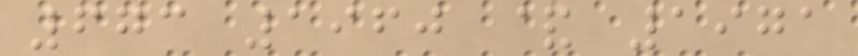673 1960 & 1971
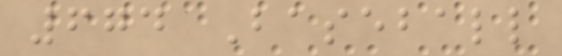674 Baseball
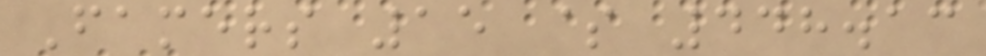Famers 15 $ 448.13
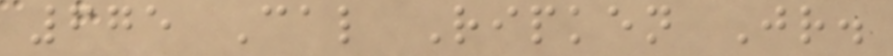675 Cal Ripken Jr.
